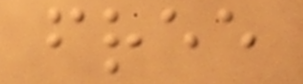free
